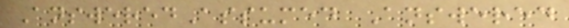AnsweredAssumed Answered
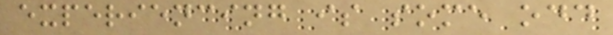experiencing is some odd
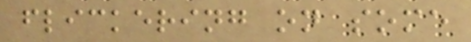flickering on some
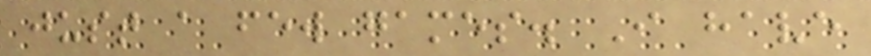just a few games. I have
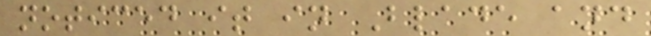noticed it in Blade and
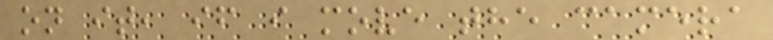on it, if i move the camera
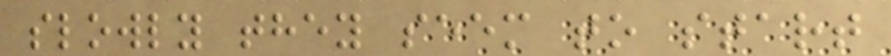slowly they seem to start
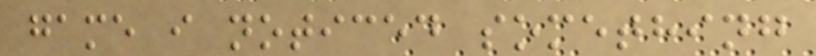game i noticed something
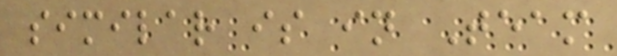similar is in Team
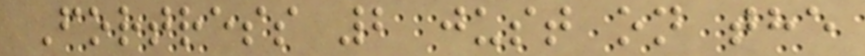Fortress 2 just on the
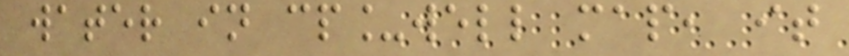water in cp_well map, it
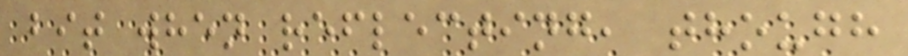bit when reflecting, though
